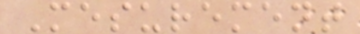Mesurement
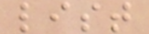list
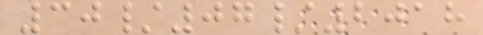30/07/2018
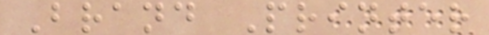Brand Printer
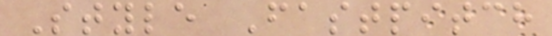Style Fastpitch
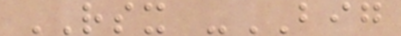RSX -BIG
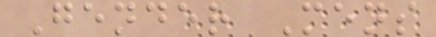Gender Mens
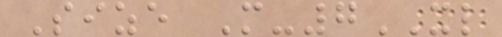Size M-7XL
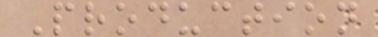Production
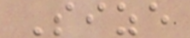Size
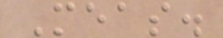Meas.
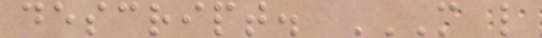descript. M L
